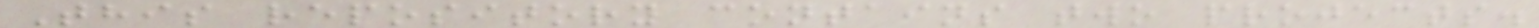This repository contains two projects.
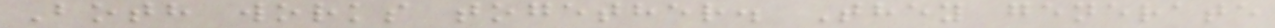Both works together. They generate
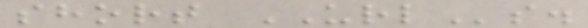short URLs.
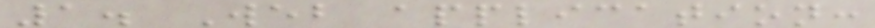1. Web application:
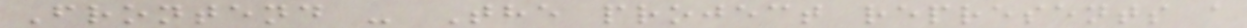Frontend - The project represents a
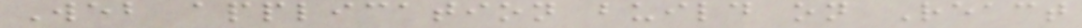Web application build on React
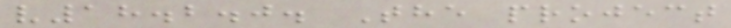v18.2.0. The project
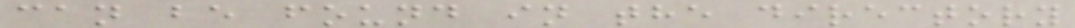can be found in the directory
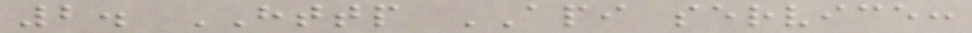2. HTTP API service:
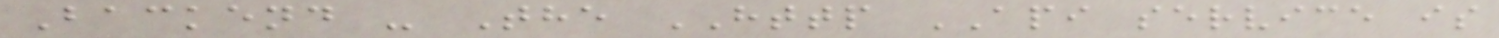Backend - The HTTP API service is
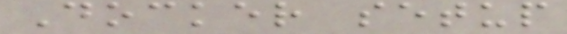Docker setup
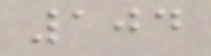104
